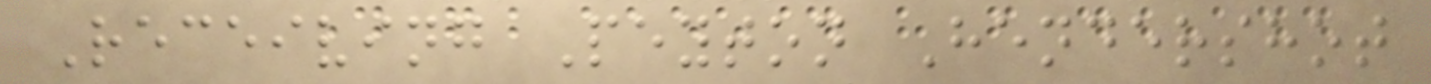Receiving Peyton Hendershot
